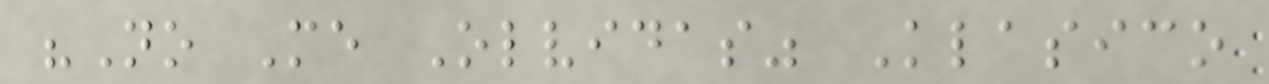"No Me Olvidas" Klasico
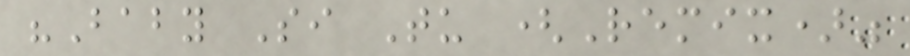"Baby Si Tu (Remix)"
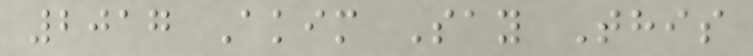2017 Akim Say This
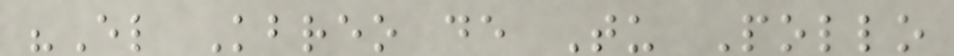"El Kbreo de Tu Pollo
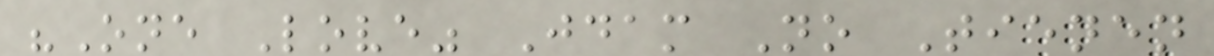"One Love" Jdam No Tienen
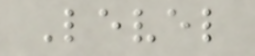Level
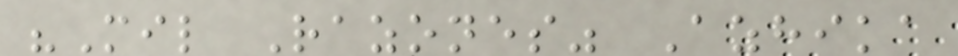"Mil Razones" Azhika
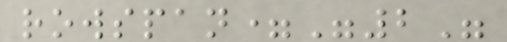rowspan="2"
